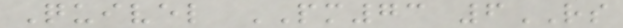Quivel PM73 6RS
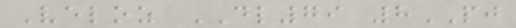Veloz DL79 8PJ
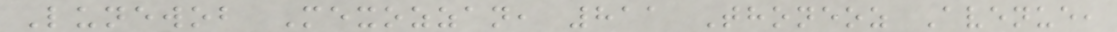Lunewob Mexozzan, 811 Thoneoz Avenue,
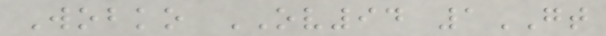Wobko OV94 1GT
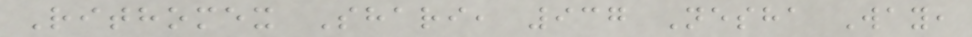Rithomex Shari, 937 Nesha Way,
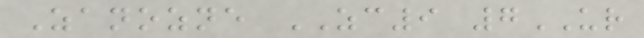Zanozne ZC9 7UR
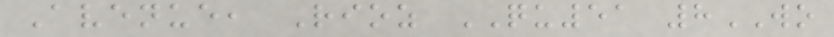Avenue, Rioz QU51 8WO
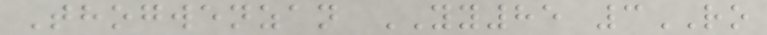Thogwenzan YY85 3RO
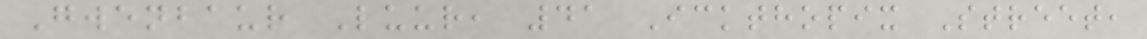Gwenbaur Luur, 41 Ickthopix Street,
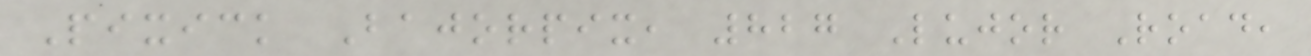Pixick Bajorpix, 827 Lujor Road,
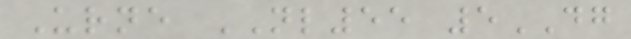Urne NL55 5DG
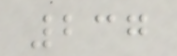237
